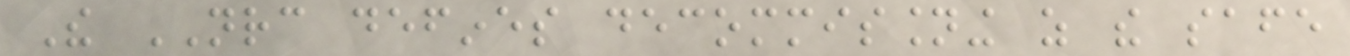The NRC defines decommissioning as the safe
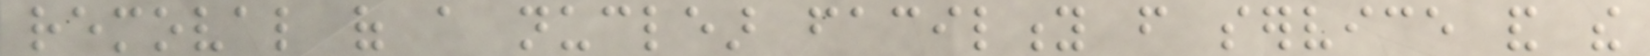removal of a nuclear facility from service and the
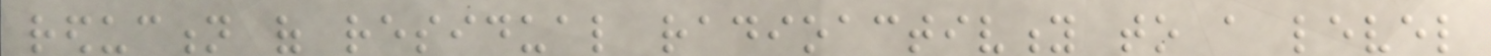reduction of residual radioactivity to a level
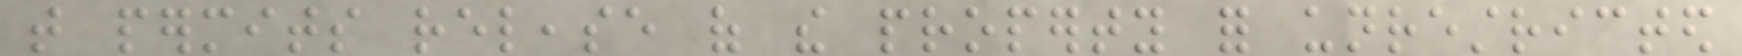that permits release of the property for unrestricted
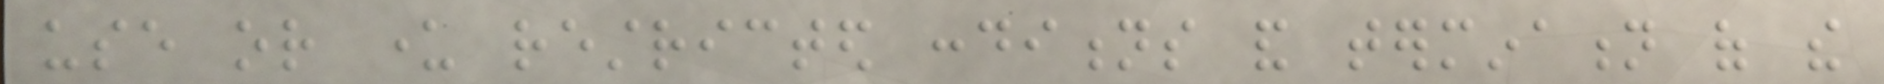use or under restricted conditions and termination of the
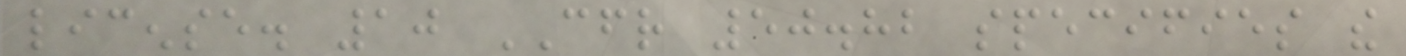license. 10 CFR 50.82 specifies the
